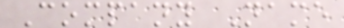Company Name
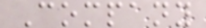Company
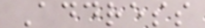Address
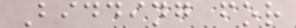Bidding for
